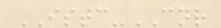ISTC-CNR
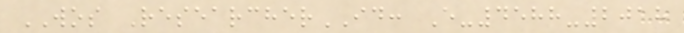WOS ResearcherID: E-4588-2018
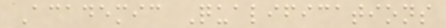Academic Qualifications
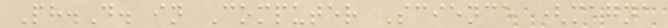Ph.D. in Computer Science (magna
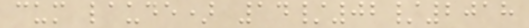cum laude) 14/02/2018
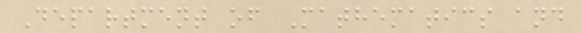Department of Mathematics and
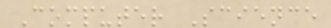Computer Science
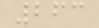263
